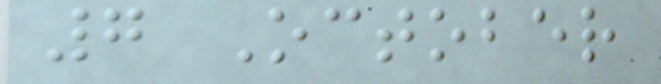7 October
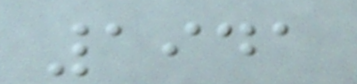1941
